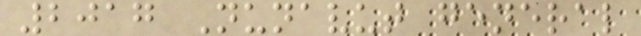2017 Nunavut general
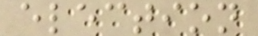election
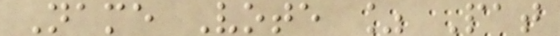Name Vote % Pat
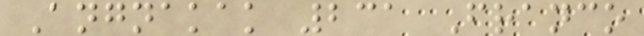Angnakak 231 Franco
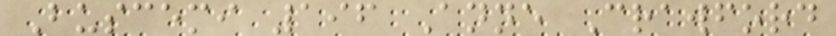Buscemi 196 Anne Crawford
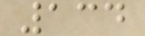134
